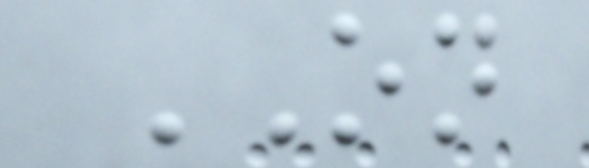ON
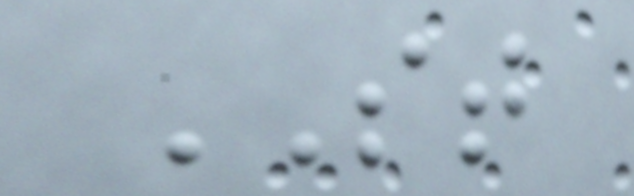ST
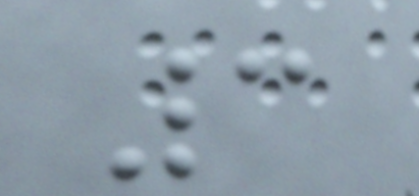3
